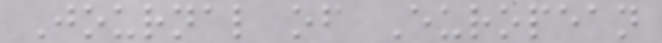Journal of European
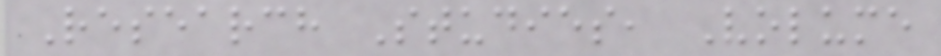Research Studies, Volume
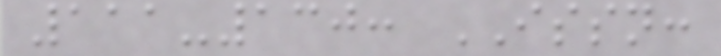111-130: ISSN:
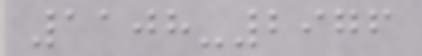1108-2976
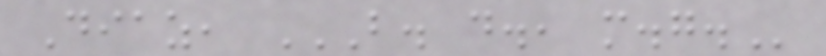Diaz, B. D., M.G.
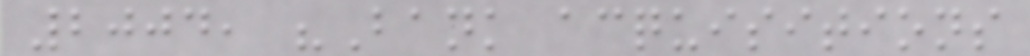2004, "Bank acquisitions
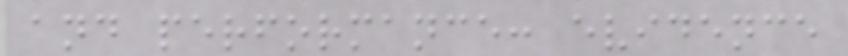and performance: evidence
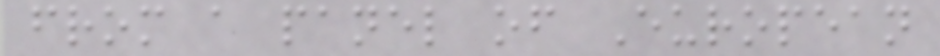from a panel of European
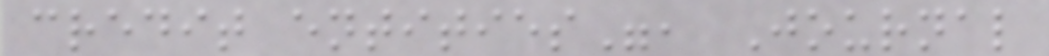credit entities", Journal
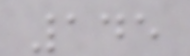145
